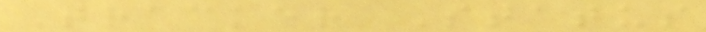Tracker Status
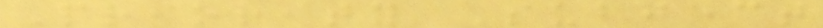Priority Subject
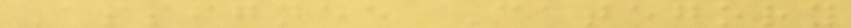Assignee Category
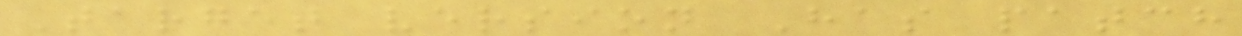Target version Has patch
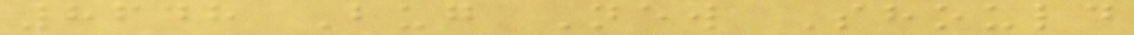8648 Bug New Should
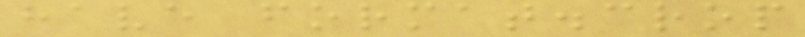have format.crop
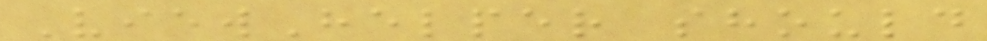ViewHelper should
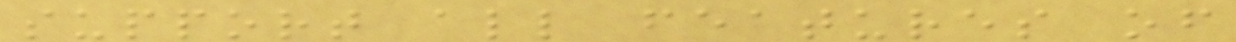support all features of
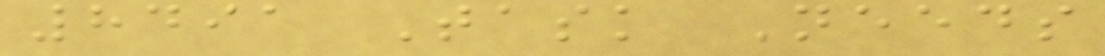8491 Task Needs
